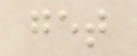get
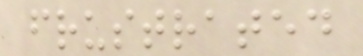frustrated
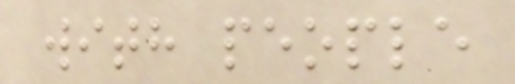with people
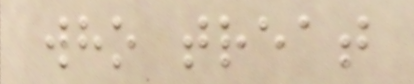who treat
